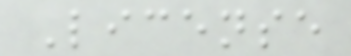License
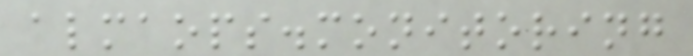almaops.monitoring
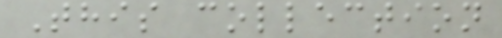This collection
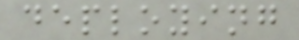deploying
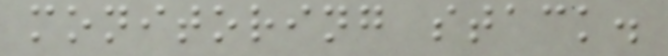monitoring stack.
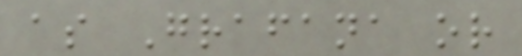as Grafana or
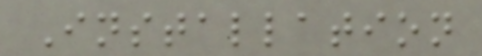Installation
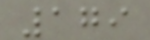179
